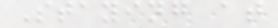Staying at
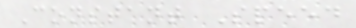Constant Speed
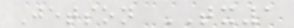Jetson TX1
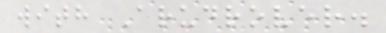with Arudrover.
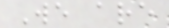We are
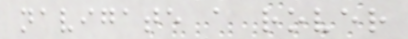navigate a rover
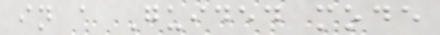in a Guided mode
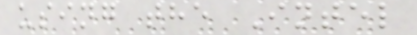using the Intel
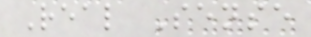Real Sense
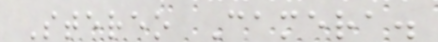Stereo Camera.
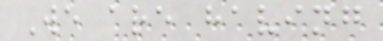We are having
